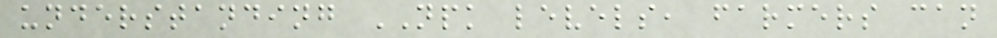understanding NPK levels, farmers can
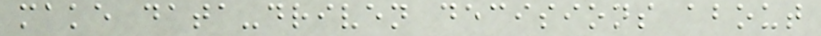make data-driven decisions about
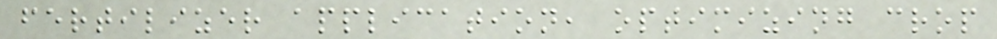fertilizer application, optimizing crop
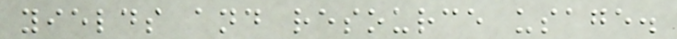yields and resource usage.
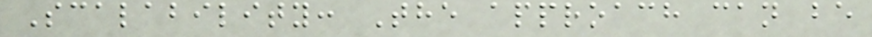Scalability: The approach can be
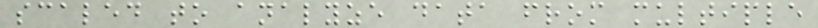scaled to analyze data from multiple
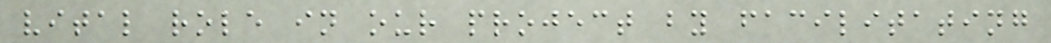vital role in our project by facilitating
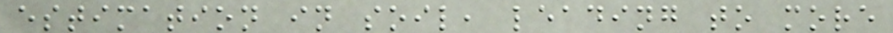estimation in soil, leading to more
